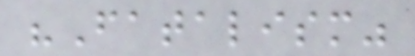"Fatalism"
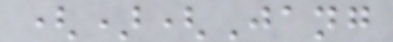()(Jang
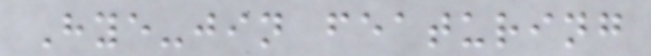Hye-jin featuring
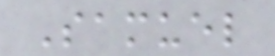Samuel
